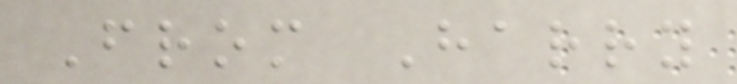From Harry
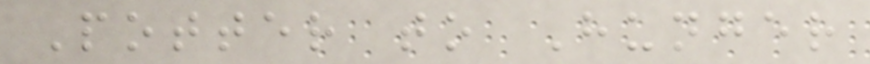Potter to Hunger
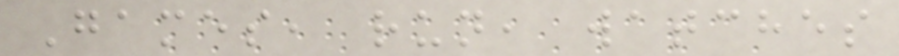Games, run, watches
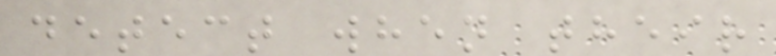detect when their
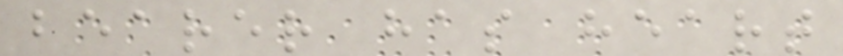bearer has heart
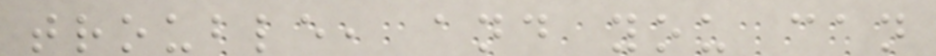trouble, and you can
